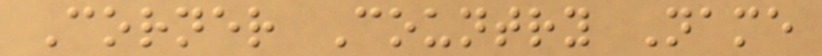Corner Country Name
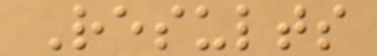Results
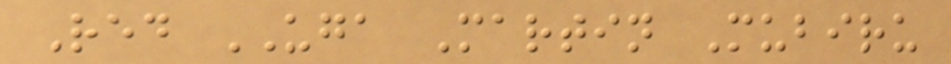Red UGA Martin Mubiru
